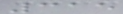315
